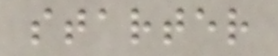starter
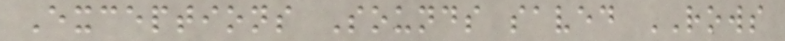Exceptions Sounds saved ROWS
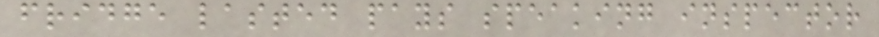fridge lasted pays speaking inspector
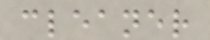cleaner
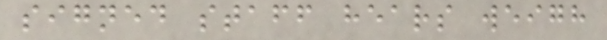signed staff hears weigh
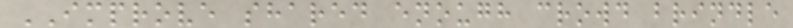IMPROVE shared enough crowd brindle
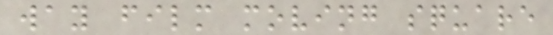way film moving square
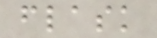flask
